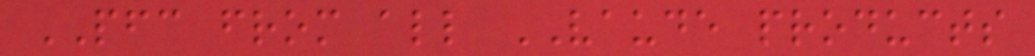PFC from all VAUDE products
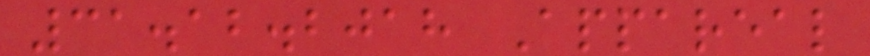31.12.2018 Appareal
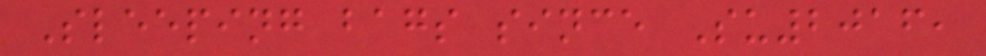Sleeping bags since Su2016,
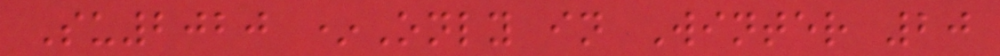Su2020 *Only in Winter 20
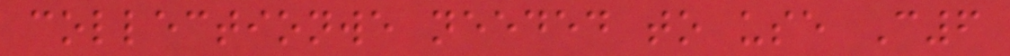collectionwe needed to use C6
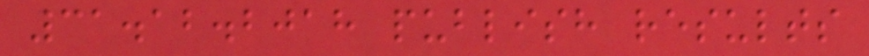31.12.2018 publish results
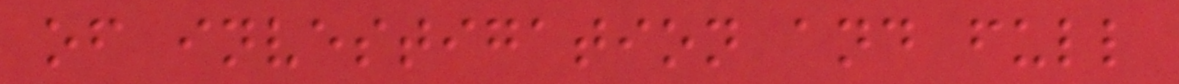of investigation and full
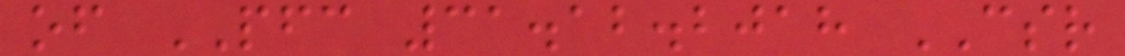of PFC 31.12.2018 CSR
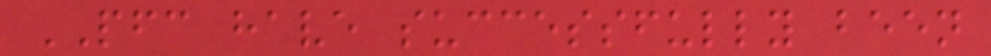PFC have successfully been
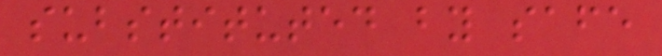substituted by safe
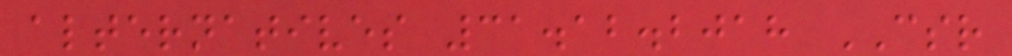alternatives 31.12.2018 CSR
